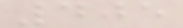405
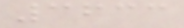3633
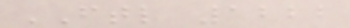FTL 1222
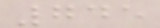745
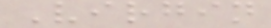Virgin
